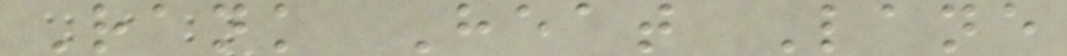Rank Heat Lane
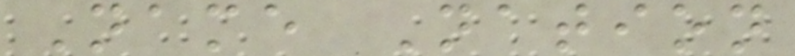Name Nation
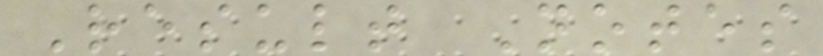Result Notes
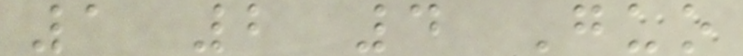1 2 4 Guo
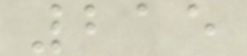215
